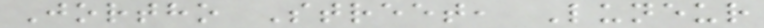Jortho Street, Luneur
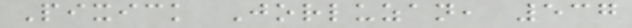Pixick Jorluzan, 537
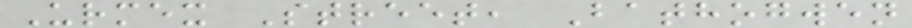Urmex Street, Bathogwen
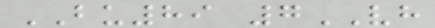BU89 7VH
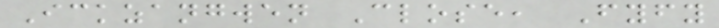Ickzangwen Close, Fyfy
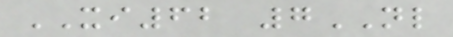XI62 7NL
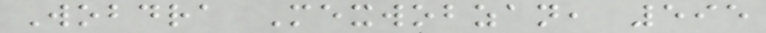Wobdra Mexwobzan, 595
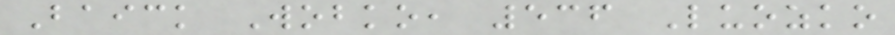Baick Wobko, 536 Luozko
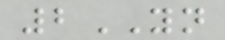2YN
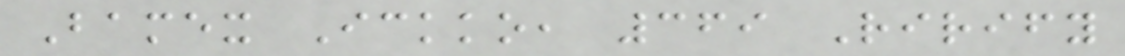Bamex Ickko, 369 Rirify
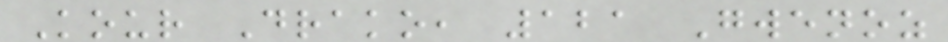Kour Drako, 121 Gwenoz
